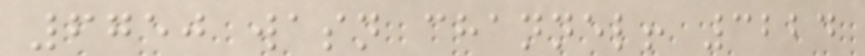6750 wasn channel! 3224
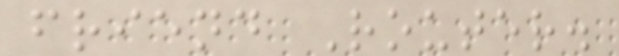friend Router.
